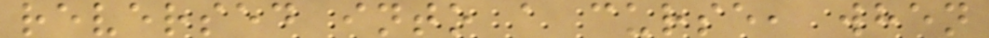reversed into a curse, when
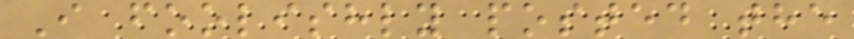I foolishly posted the
